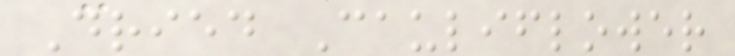Dried Cauliflower
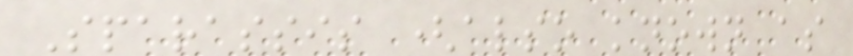Sparassis (also known as
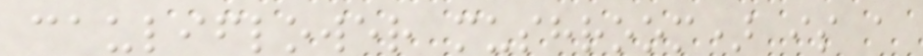cauliflower mushroom) is a
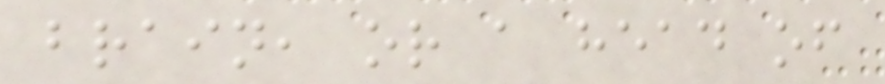brain, or a head of
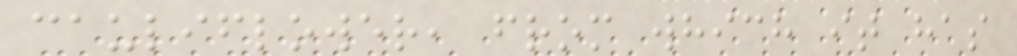cauliflower, from which it has
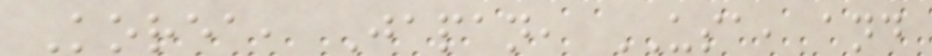Korea, Japan, USA, and
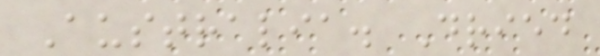Australia. Dried
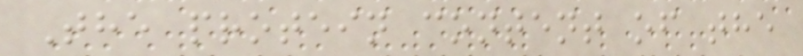The protein content of the
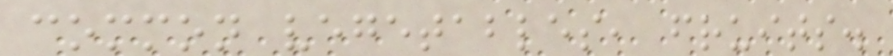common vegetables, fruits.
